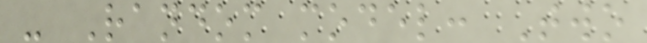- Random model: Two
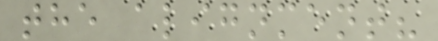the alignment?
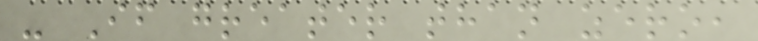- If greater than zero,
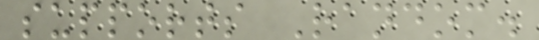supports Random.
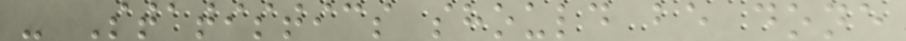- Statistics should be done
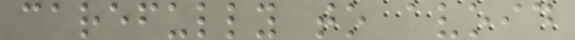carefully to avoid
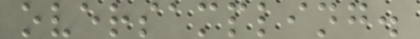oversampling.
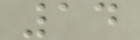14
